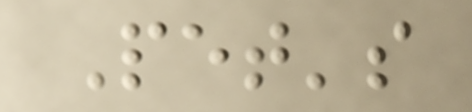Pet's
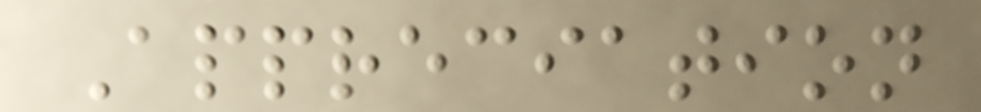Appreciation
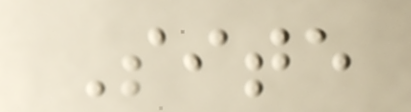Site
